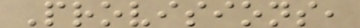Provisions,
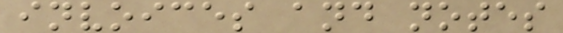invoices and notes
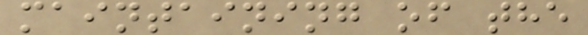maintaining of the
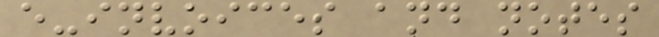e-invoices and notes
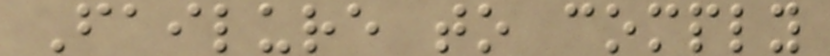Failure to comply
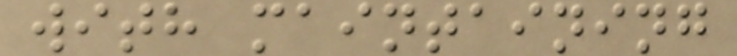with maintaining
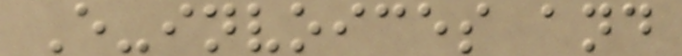E-invoices and
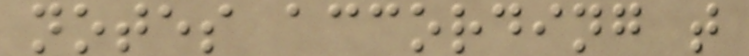notes according t
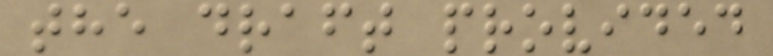the draft provided
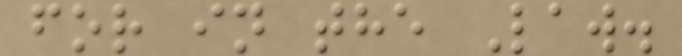for in the Law.
